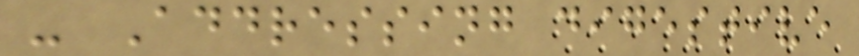- Addressing digestive
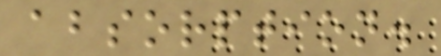absorption.
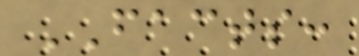FACTS:
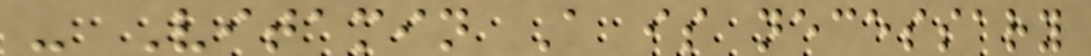- Vitamin A is necessary
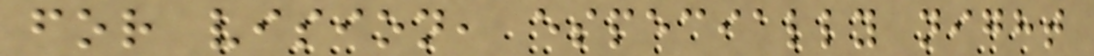for vision, especially night
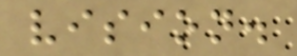vision.
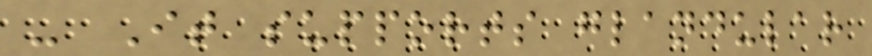- It supports glandular
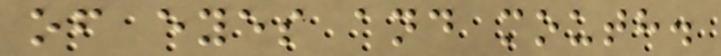of eyes and mouth.
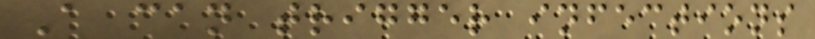A can trigger infections
